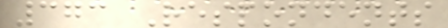373 Respondents
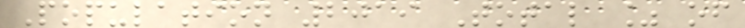Population 2019 Total % of
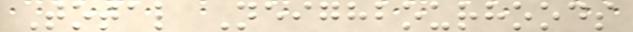Total Neighbourhoods
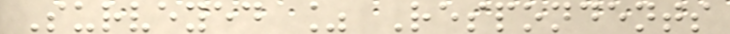Surveyed % Respondents
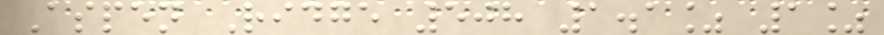Aspen Ridge 508 1.1% 1%
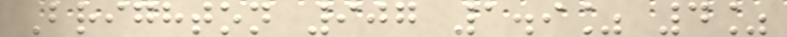Brighton 907 1.9% 4%
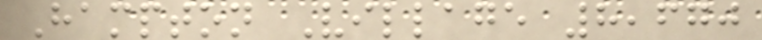Hampton Village 8,670
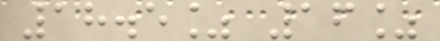18.5% 16%
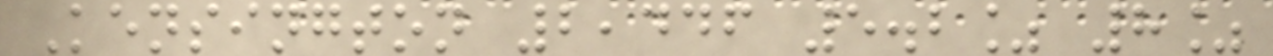Kensington 2,446 5.2% 8%
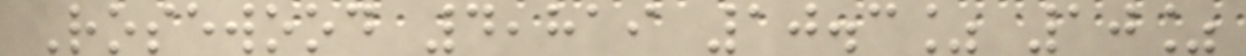Rosewood 4,819 10.3% 10%
